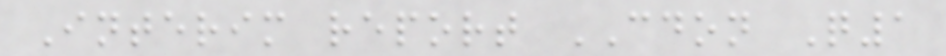Interim report CDON Q1
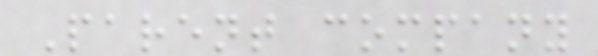Parent company
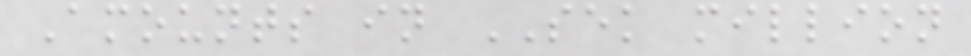Amounts in SEK million
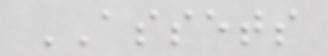ASSETS
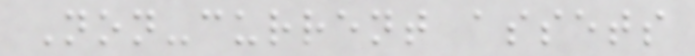Non-current assets
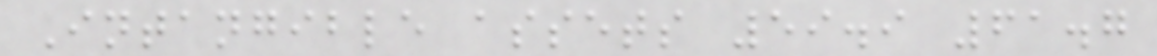Intangible assets 59.9 61.7
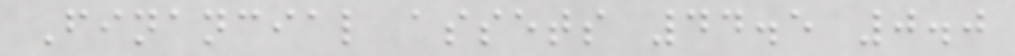Financial assets 44.5 0.0
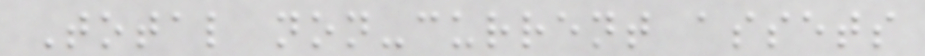Total non-current assets
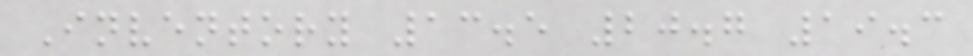Inventory 13.5 20.7 19.3
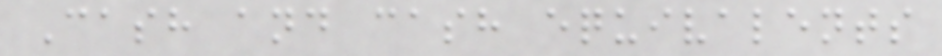Cash and cash equivalents
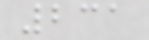231
